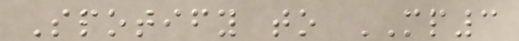Spotify to MP3
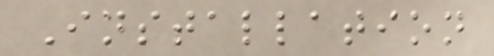Installation
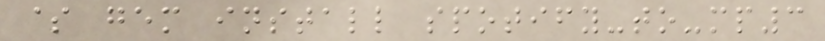$ gem install spotify-to-mp3
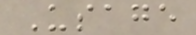Usage
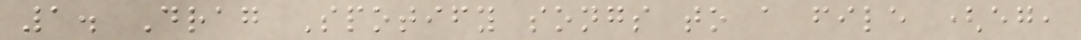1. Drag Spotify songs to a file (eg,
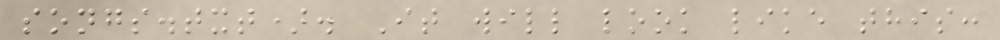songs.txt). It will look like this:
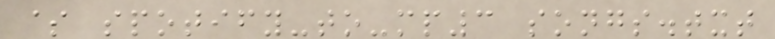$ spotify-to-mp3 songs.txt
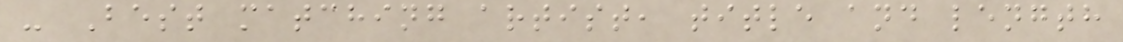- Best matching artist, title and length
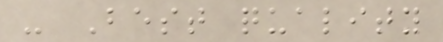- Best quality
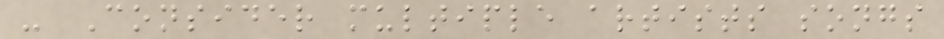- Consider multiple artists songs
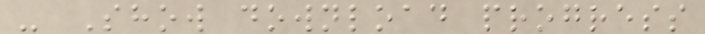- Show download progress
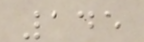145
